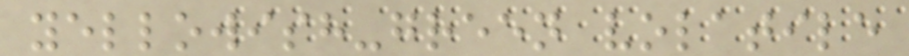yellowish-green volatile
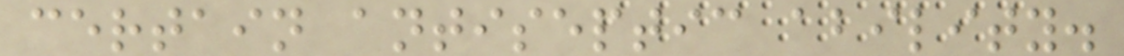certain antiseptic ability.
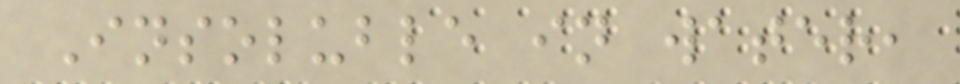Insoluble in water,
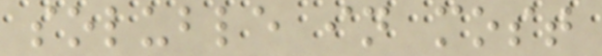soluble in most
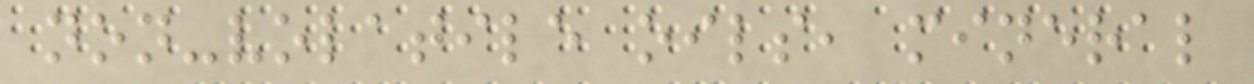non-volatile oils, mineral
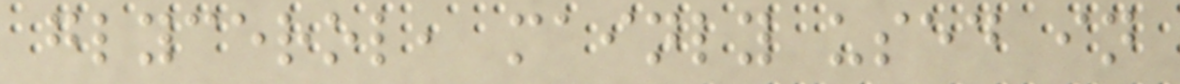glycerol, mainly used in
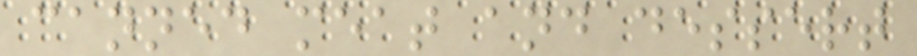canned meat and dessert
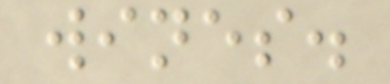wines.
